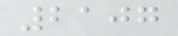2107
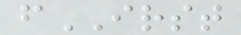fIRST
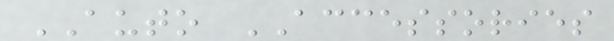AUTO ACCESSORIES
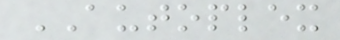AUTOPLEX
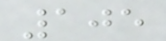105
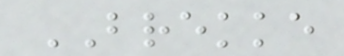BREKKE
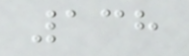138
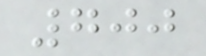700
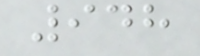948
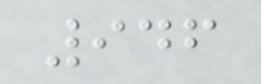946
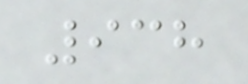938
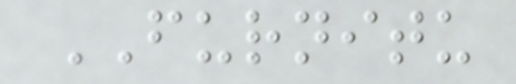FURNITU
